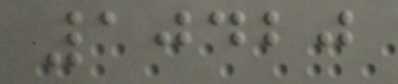10420
